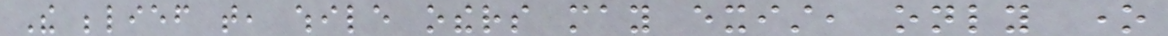The belief that, while others may exist, only one
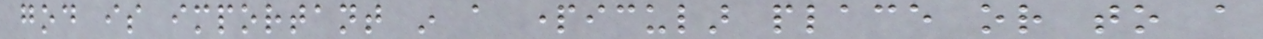god is important in a particular place or to a
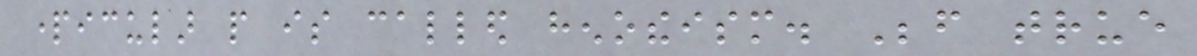particular people is called henotheism. Before true
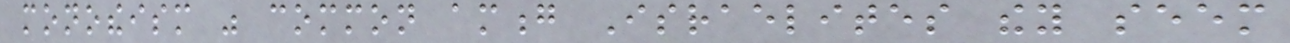monotheism was common among Israelites they seem
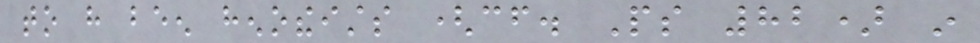to have been henotheists (cf. Ps 82) in
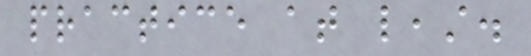practice at least.
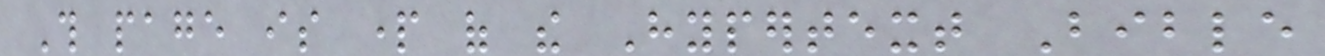This page is part of the Hypertext Bible
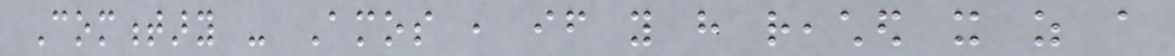Commentary - Amos , if you have reached it as a
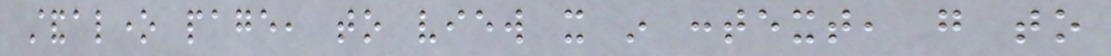standalone page, to view it in context, go to
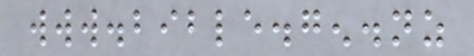www.bible.gen.nz
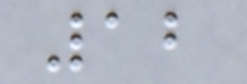12
